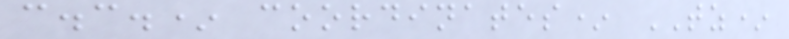c.c.* coordinates* TZ*
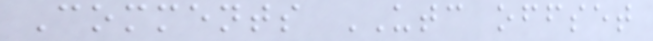Comments UTC offset
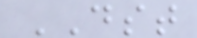DST
